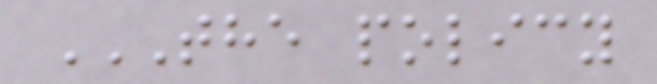THE POLICY
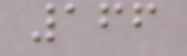166
